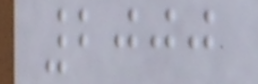2000
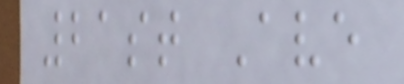21st Ave
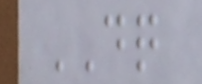DQ
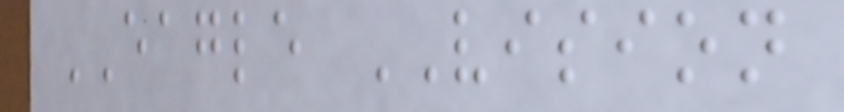EAGLE VISION
